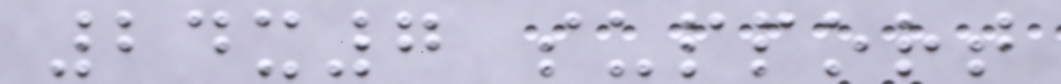24x7 support
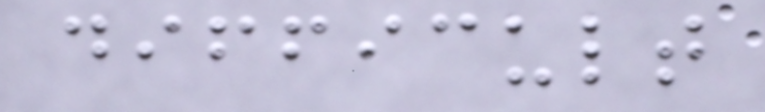difficult
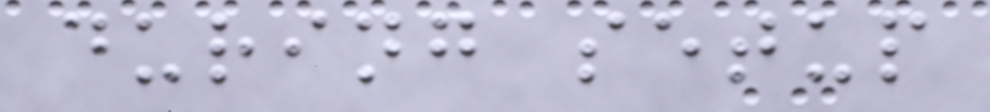during setup
